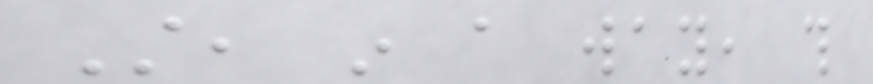Still, in a way, this
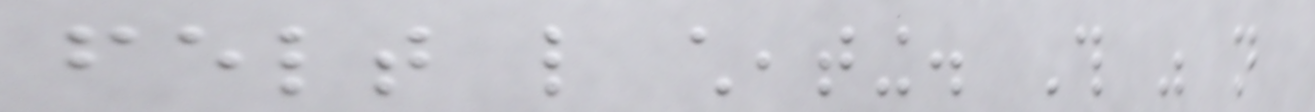felt like cheating. This was not
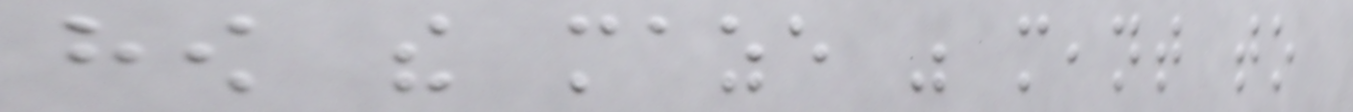how the maze was meant to
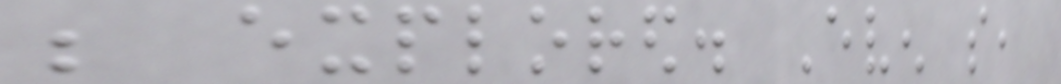be explored. Even so,
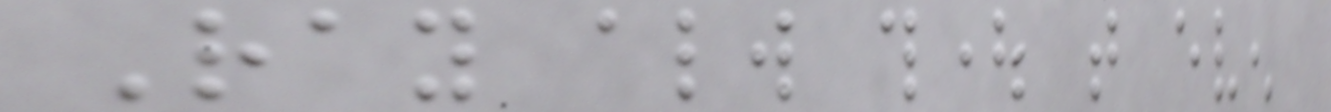Ray always thought that even
